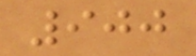900
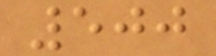500
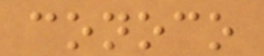conoco
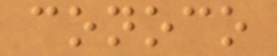conoco
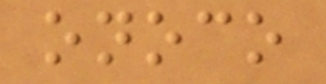onoco
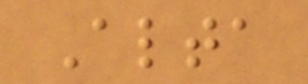Alta
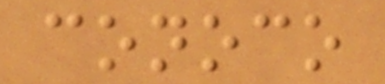conoco
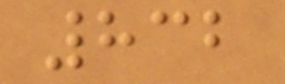832
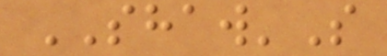SHAW'S
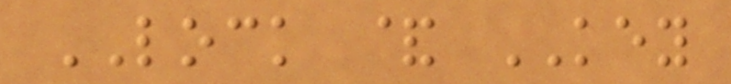LOCK & KEY
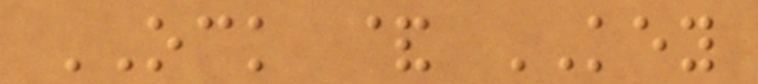OCK & KEY
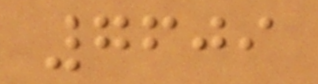7609
